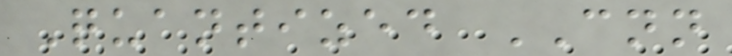Quantized CNN
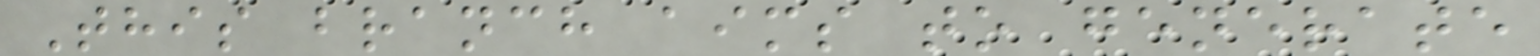This branch aims to generate
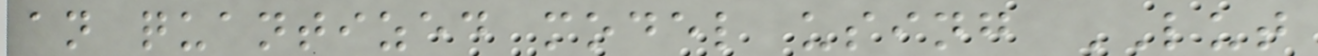an quantized model using LUT
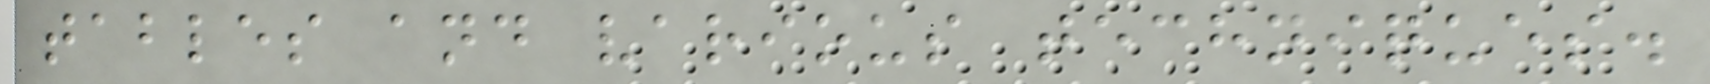tables and various techniques.
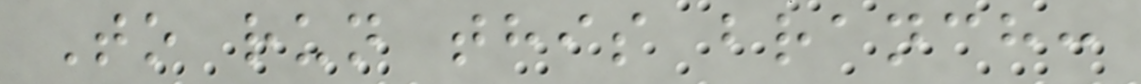To run this branch:
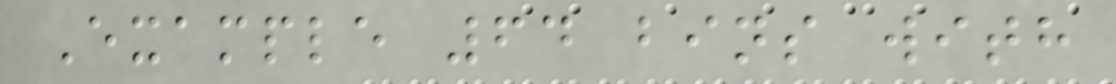Example 64 bins with
